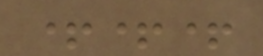+++
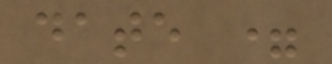date =
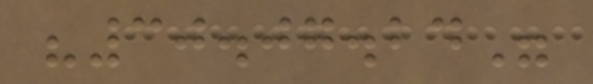"30.07.24"
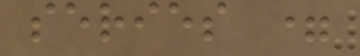series =
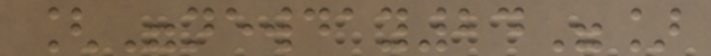["newday24"]
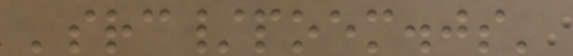'src/poem.js'
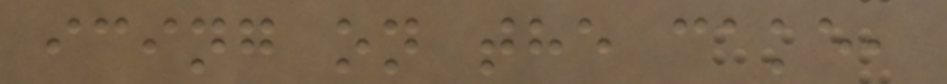icing on the cake,
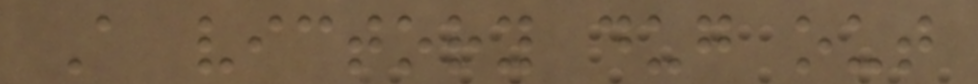A victory dug out
